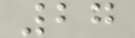27
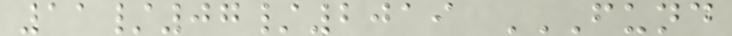11/07/2019 FUND
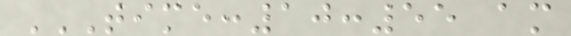TIME:10:55 AM
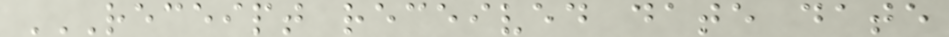RECEIPT RECEIVED DATE DATE
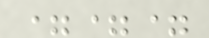===
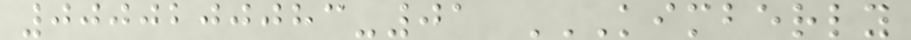0000200083-01 KIMBERLY
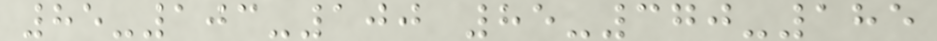85-103-100 85-370-185
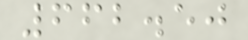662.50
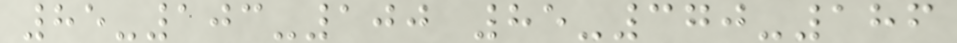85-103-100 85-370-186
